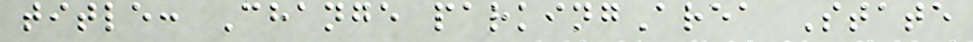title: Change parkingArea State
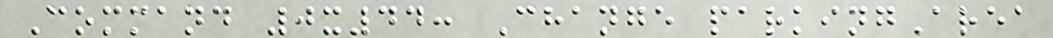Command 0x44: Change parkingArea
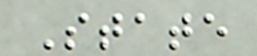State
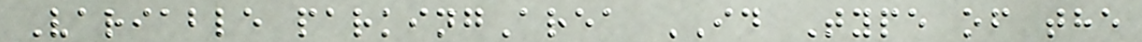Variable parkingArea ID Type of the
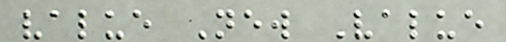value New Value
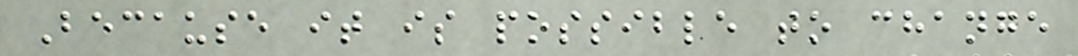Because it is possible to change
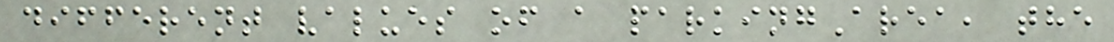different values of a parkingArea, the
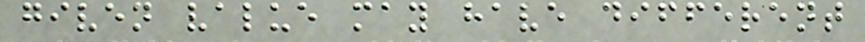given value may have different
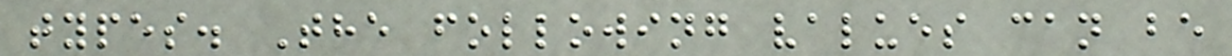types. The following values can be
